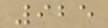925
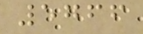5766
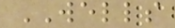WELLS
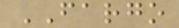FARGO
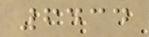6434
